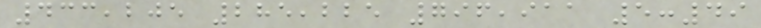433,205 285,225 796,911 5:49
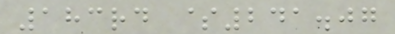183rd $241.07
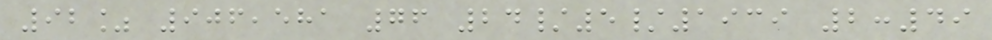92% 906,581 76 24/5/1939 2:49
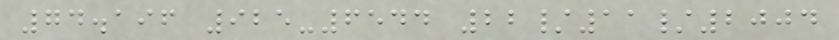74.196 925-6544 22/11/2004
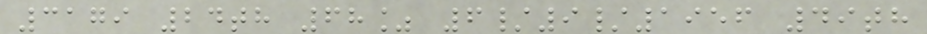3179 24th 68% 6/9/1956 49th
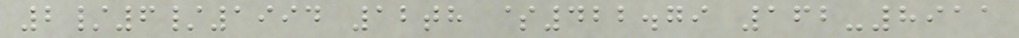2/6/1994 12th $422.79 162-8911
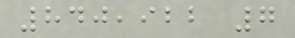840,922 7
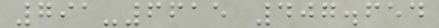791-6615 407.654
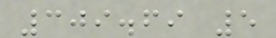309.69 5
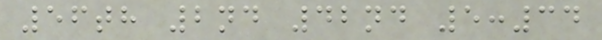56th 2nd 42nd 5:34
